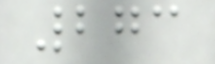273
